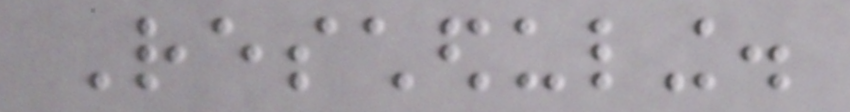Rescheduling.
